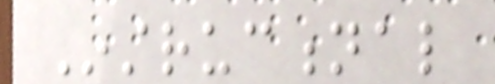Instructional
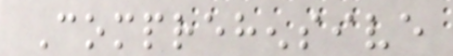Comprehensive
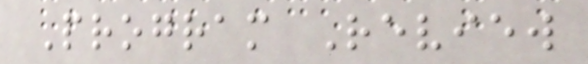Program Review
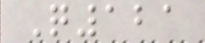Q121
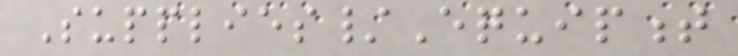Supplies/Equipment
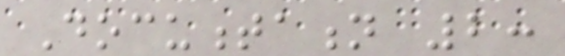Documentation 2:
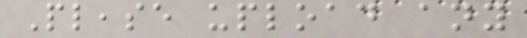Please upload any
